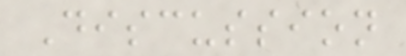Discussion
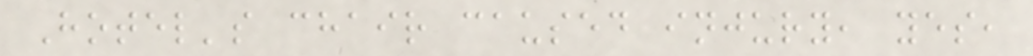Hotel's chair caused injury, yes,
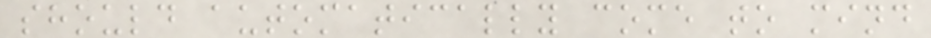should automatically come to mind
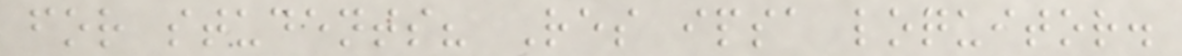for students? Res ipsa loquitor.
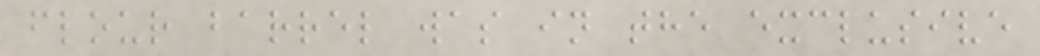flour barrel was in the exclusive
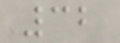32
